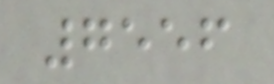7556
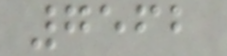7562
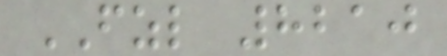FZL 8210
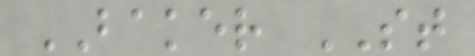BAKER ST
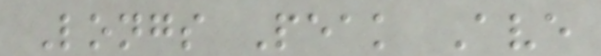Longs Peak Ave
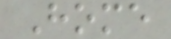Home
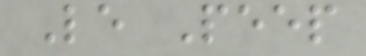Le Peep
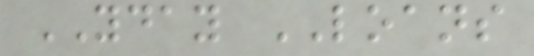YDAY LOANS
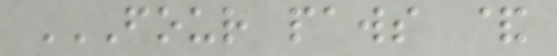FOUR PAWS &
